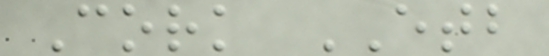Cork ETB
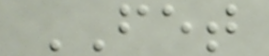FET
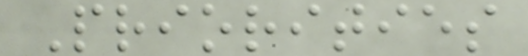Priorities
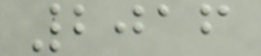2016
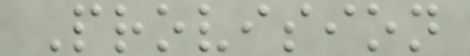Provision
